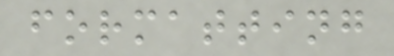formatting
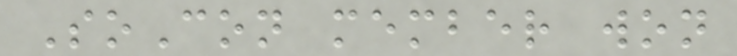SoCon member won
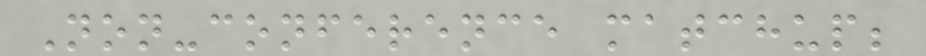Non-conference matchup;
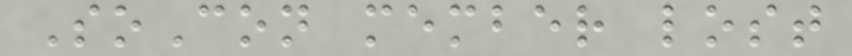SoCon member lost
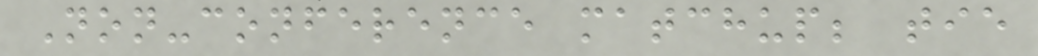Non-conference matchup; tie
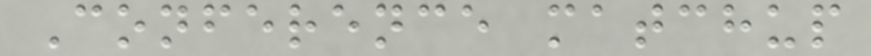Conference matchup
